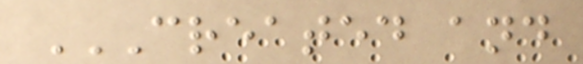CREATED AND
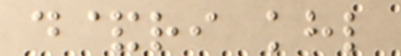d&ri khl
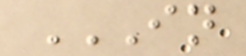IN
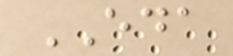EDA
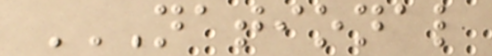NATIONAL
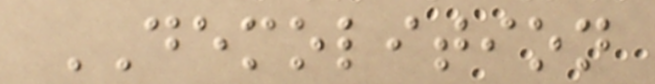DEMOLITION
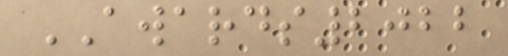AWARDS2022
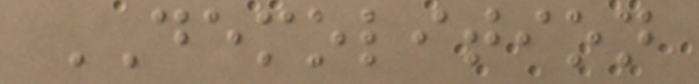DEMOLITION
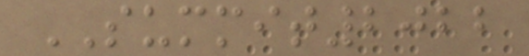SUMMIT2022
